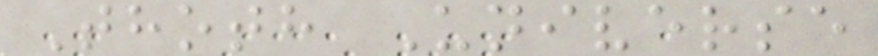Thoth Universe
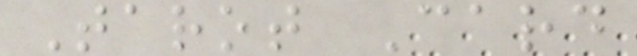Tarot Card
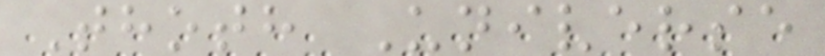Thoth Universe
